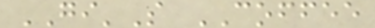GI'S COFFEE
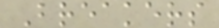Breakers
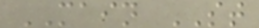MAIN ST
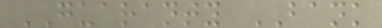GUARANTY BANK
